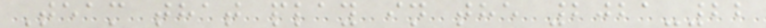Team that play in the 2021-22
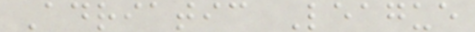Adriatic League
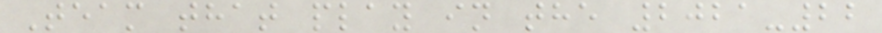Team that play in the 2021-22
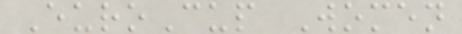EuroCup Women
